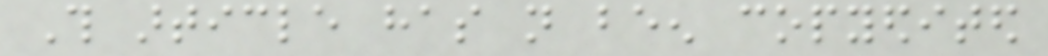This article has not been copyedited
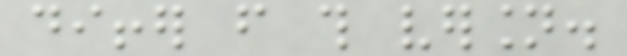differ from this version.
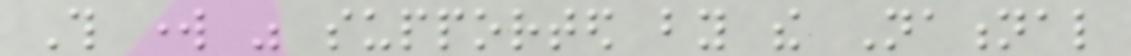This work was supported by the National
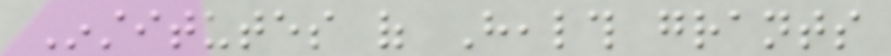Institutes of Health grants
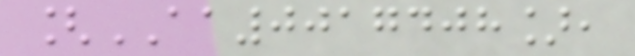[AA0017408],
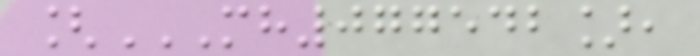[MH077542],
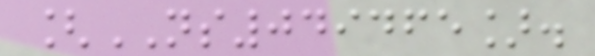[NS049465].
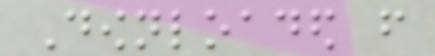Downloaded from
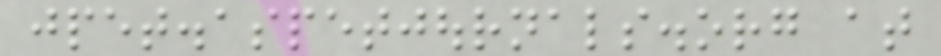jpet.aspetjournals.org at
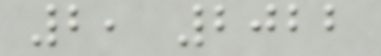2, 2022
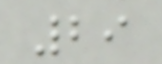29
